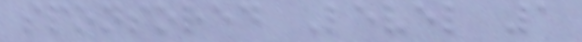sponsored Level 1
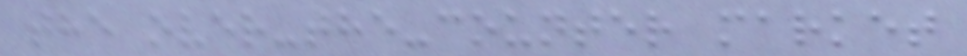the over-the-counter market
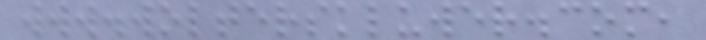www.wolterskluwer.com,
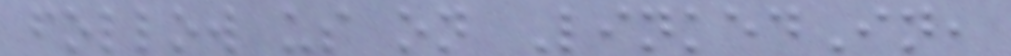follow us on LinkedIn,
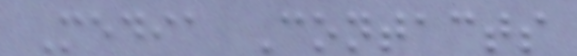Media Contacts
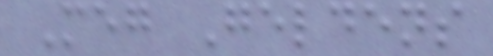Meg Geldens
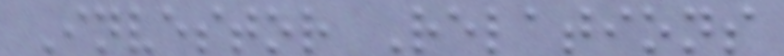Investor Relations
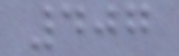407
